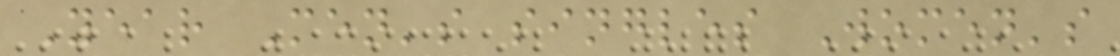Year Men's singles Women's
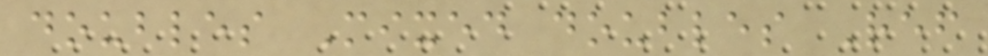doubles Mixed doubles Ref
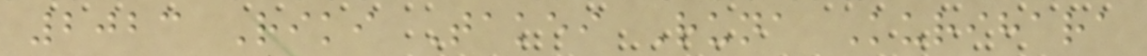2023 Riki Takei Runa Kurihara
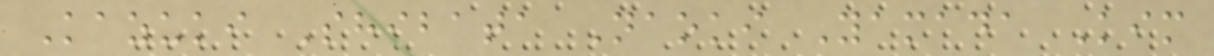Kazuki Shibata Naoki Yamada Kim
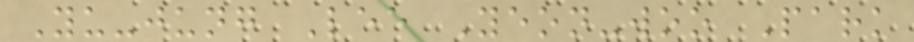Yu-jung Lee Yeon-woo Park
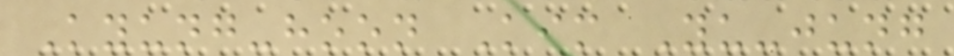Kyung-hoon Kim Yu-jung
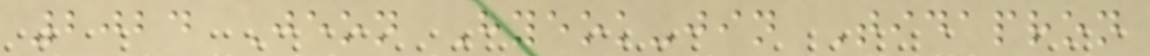2024 Jeon Hyeok-jin Tidapron
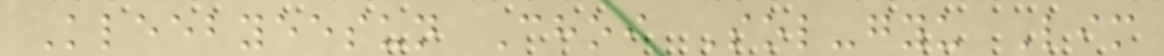Kleebyeesun Choi Sol-gyu Lim
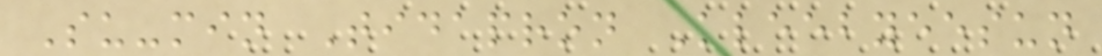Su-min Tidapron Kleebyeesun
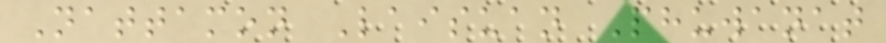Nattamon Laisuan Phuwanat
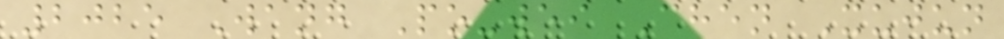2025 Wang Po-wei Chen Xujun
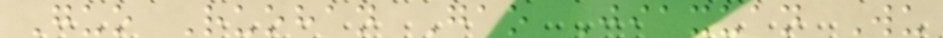Guo Ruohan Gao Jiaxuan Wu
